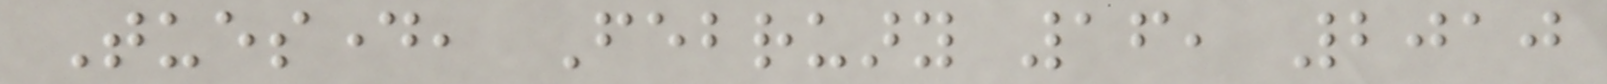Tuesday, February 16, 2010
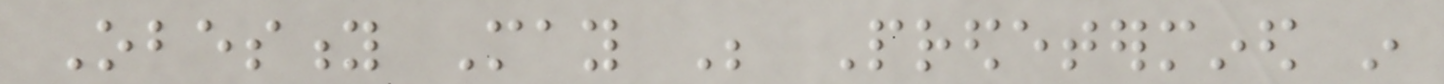Obesity May Be Predetermined in
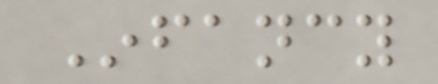Infancy
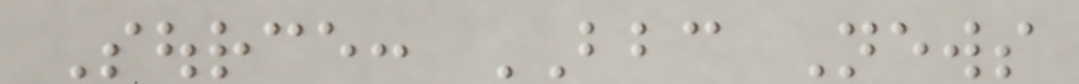Source: BBC News
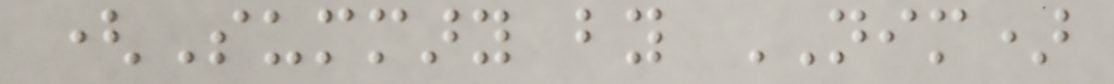(Summary by NIM)
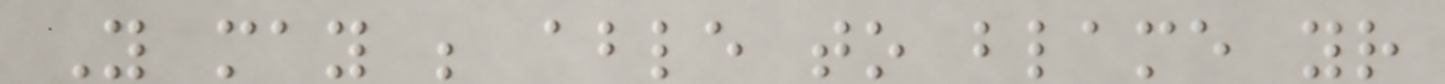You may be able to blame your
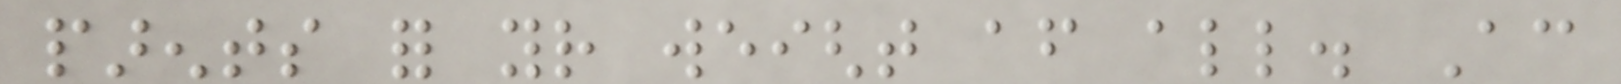parents for your weight after all. According
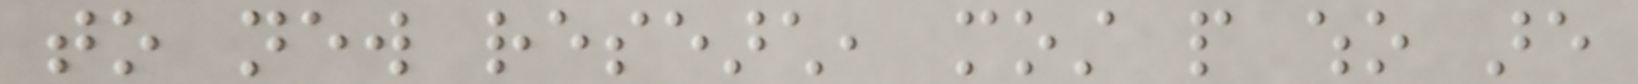to new research, most people who are
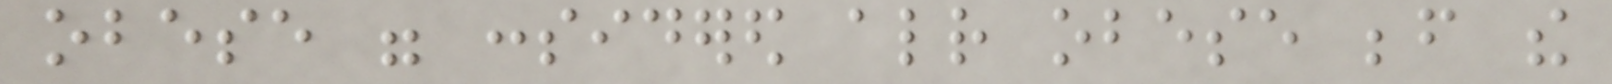obese were considered already obese before the
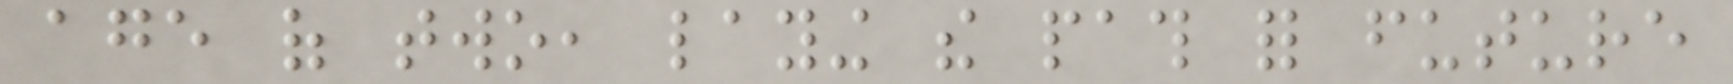age of two, laying the path for future
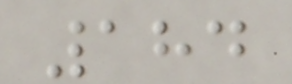184
